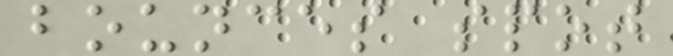bounces spot
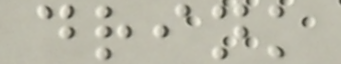drink
